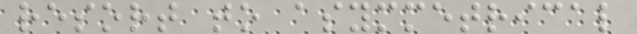resort to asymmetrical
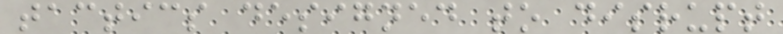tactics designed to disrupt
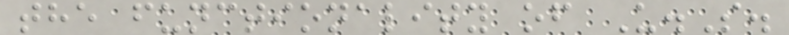the functionality of U.S.
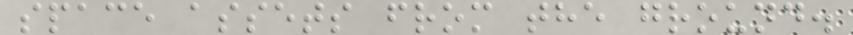space assets from the ground.
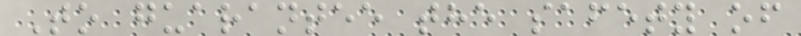To guarantee the safety of
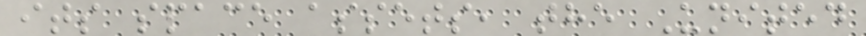its space assets, the United
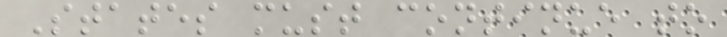States must continue to
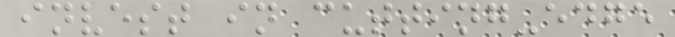invest in cutting-edge
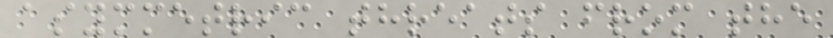asymmetric threats from the
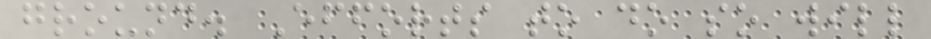ground. Efforts to do so will
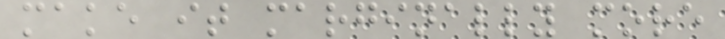make it marginally more
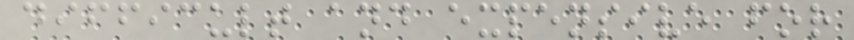difficult and expensive for
